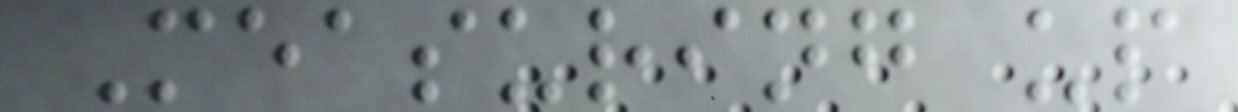Measuring up
